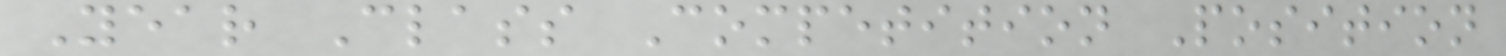Year Class Competition Position
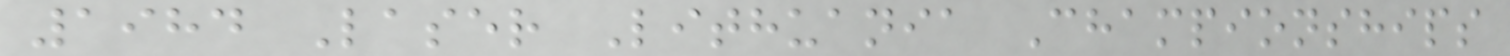1984 Laser Lithuania Championships
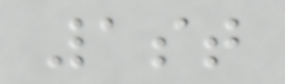1st
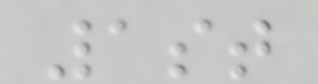1st
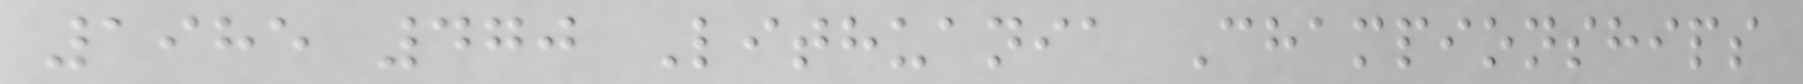1985 470 Lithuania Championships
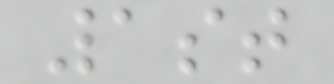1st
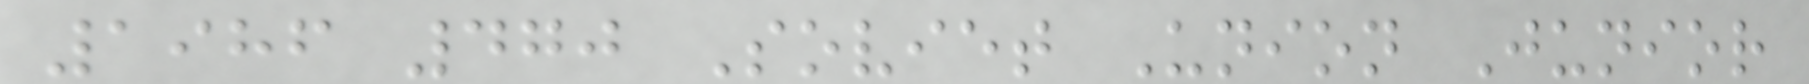1986 470 Soviet Union Junior
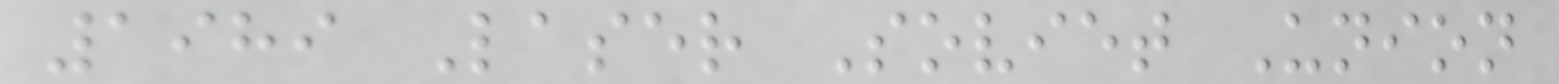1989 Laser Soviet Union
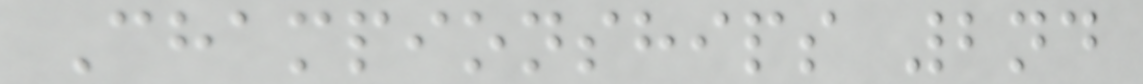Championships 2nd
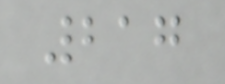217
